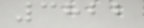3822
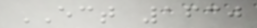ECT 1630
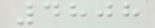4808
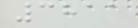3811
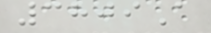3809A
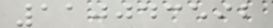110043592
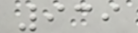939
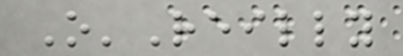O'Reilly
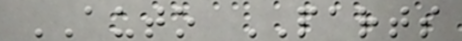AUTO PARTS
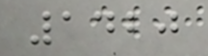1420
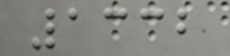1332
